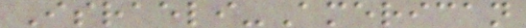Israeli-American
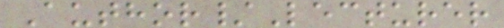Author/Lecturer
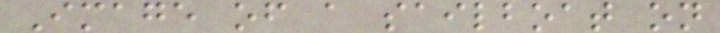Image of a sailboat on
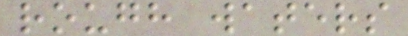rough waters
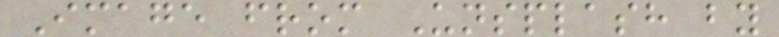Image from Unsplash by
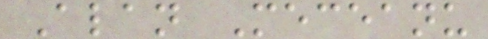Alan Meceanu
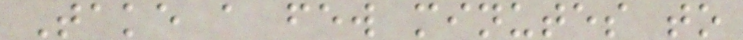Take a few minutes to
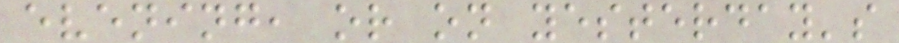evening, or on yesterday's
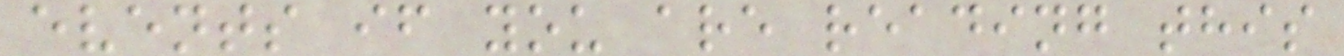events if you are reading this
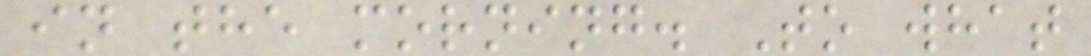in the morning. To what
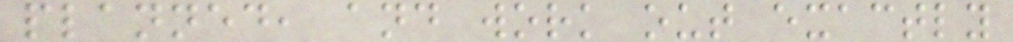planned, and work out exactly
